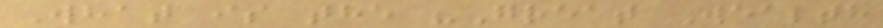What is the "Great Wealth
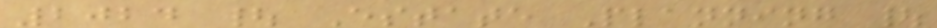2024 | Estate Planning |
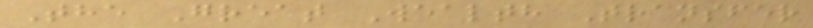The Great Wealth Transfer
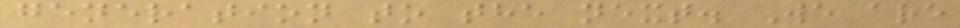generation to the next. We are
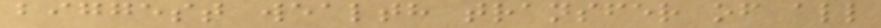biggest wealth transfer of all
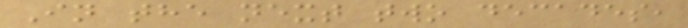In the next two decades,
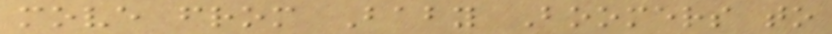move from Baby Boomers to
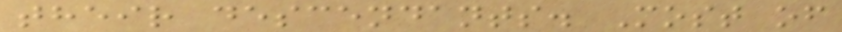their descendants. Most of
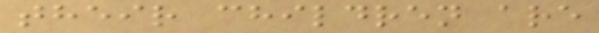their children are
